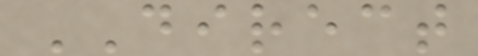DIRECT
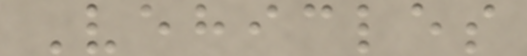Vehicles
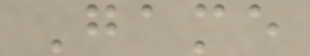Game
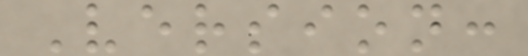Version:
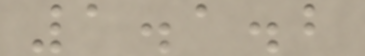1.1.2
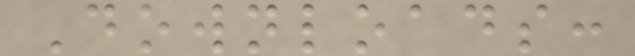Downloads:
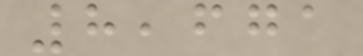8,671
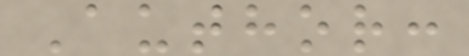Author:
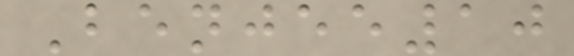Benjee10
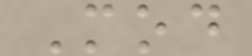Mod
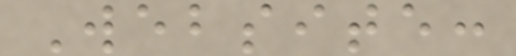Website:
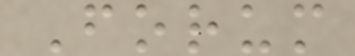Forum
